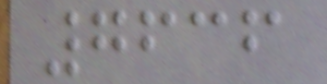7636
